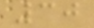30
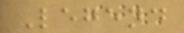Legend
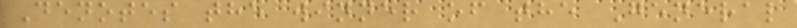Denotes the winner of the General
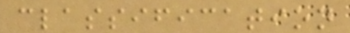classification
